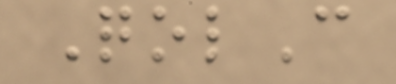QolC
